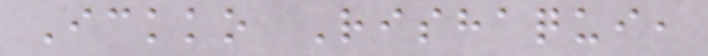Ickko Rishaqui,
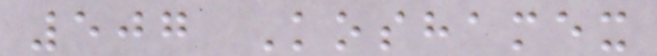507 Koshamex
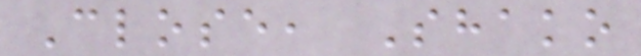Close, Shako
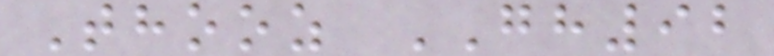Thooz GH92
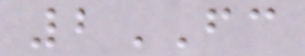2FC
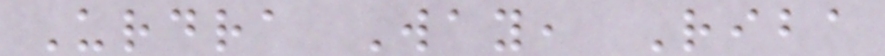Urdra Way, Riba
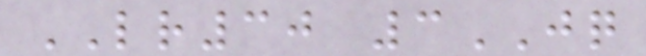LR30 3JQ
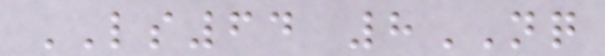LS64 8NQ
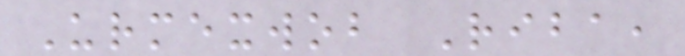Urmexwob Riba,
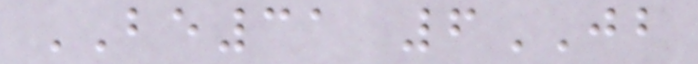BE31 6JB
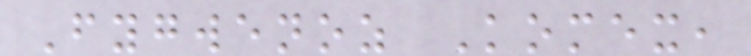Fygwenoz Komex,
